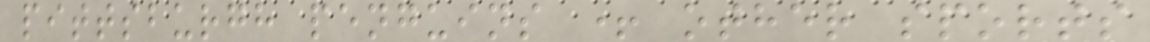pittsburgh penguins + other sports
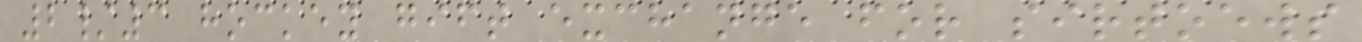2/3 hockey gift exchange for sirtoews
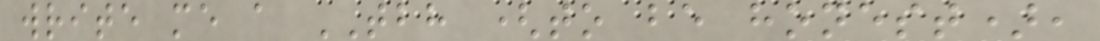write me a TBH (to be honest),
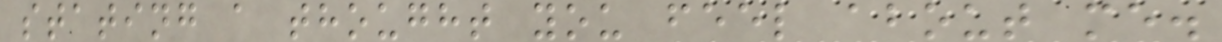stating a thought you feel about me.
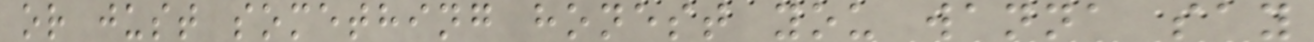or just something honest you wanna say
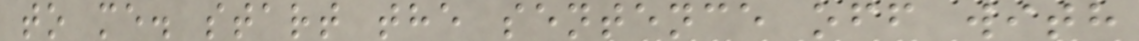to me. start the sentence off with
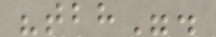"tbh".
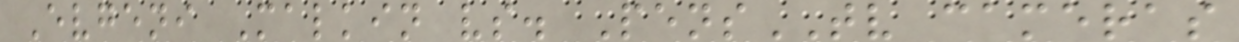Evgeni Malkin vs. PensTV cameras
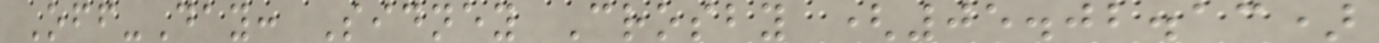Off-Day: Sidney Crosby (05.02.13)
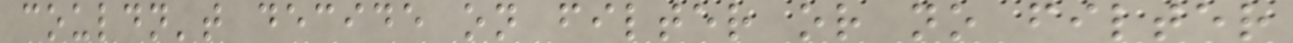couldn't decide on filter or no filter
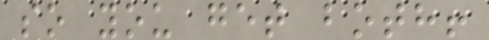so you get both!
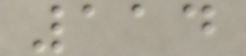114
